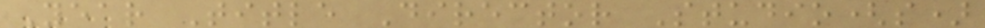Year Title Director Studio(s)
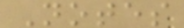Notes
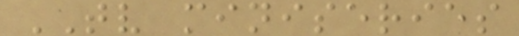TV miniseries
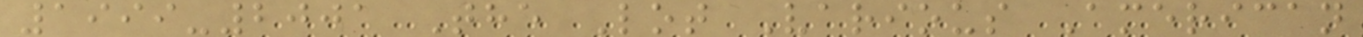1999-2001 The Lot Various American
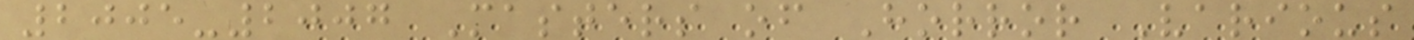2005-2007 Masters of Horror Various
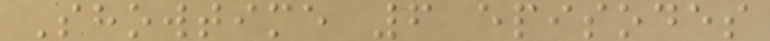Showtime 6 episodes
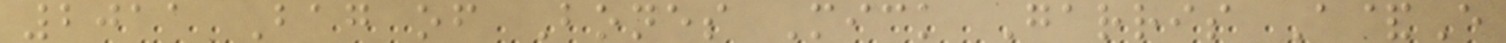2011 Bag of Bones Mick Garris A&E
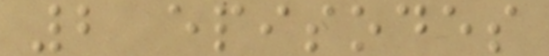2 episodes
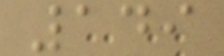149
